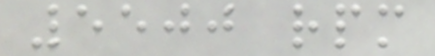5500 rpm
